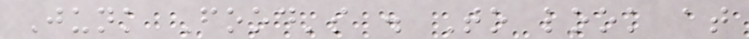Junk Food's . To look at
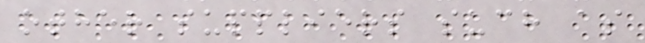other suppliers such as
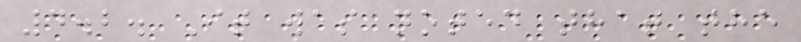4.2. It was noted that the
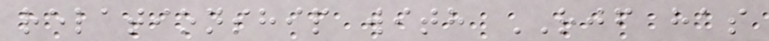relationship with RJF has
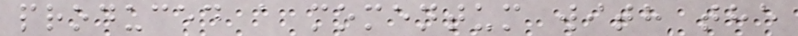produced a momentum with the
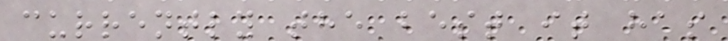currently the best it has
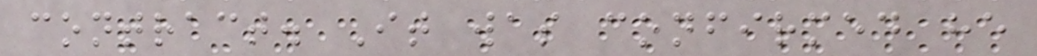contract. It was confirmed he
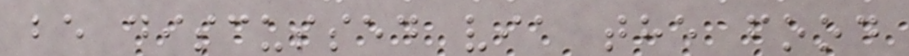be discussed via the food
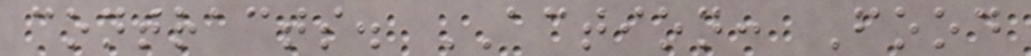contracts. ACTION: Food
